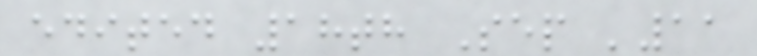edited 18th Sep '11
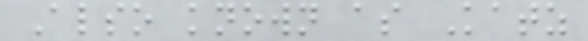Also known as Katz
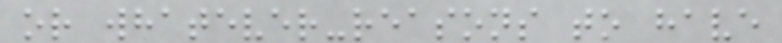or whatever-reasons to have
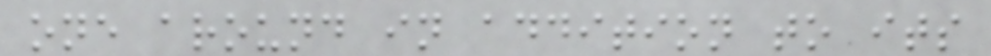one around in addition to its
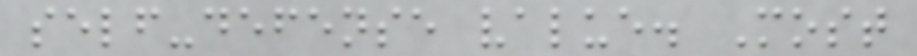self-defense value. Most
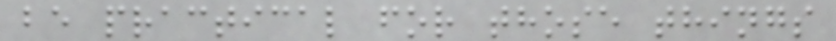be practical for those things
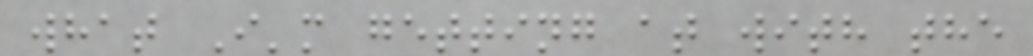what I'm getting at with the
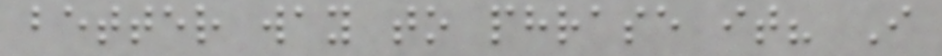better way to phrase it? I
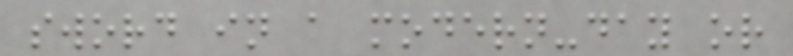sword in a modern-day or
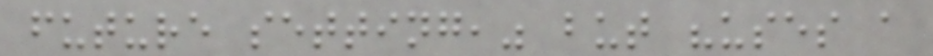future setting," but "uses a
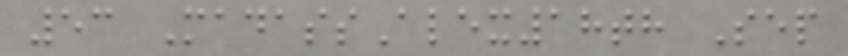53 MadassAlex18th Sep
